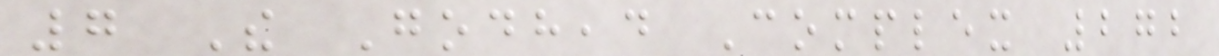7 The Godhead Complex 272
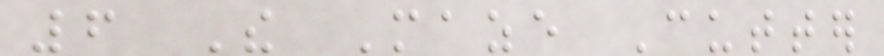6 The Maze Cutter
